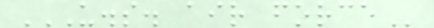U.S. AIR FORCE
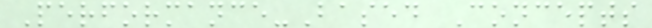Performance-Based Concepts
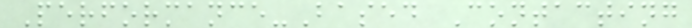Performance-Based Contacting
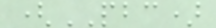(PBC)
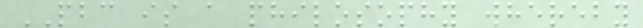PBC is a philosophy whereby
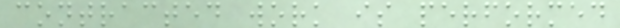contracted work is performed
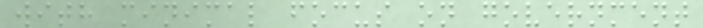with minimal focus on government
